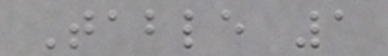Table 1
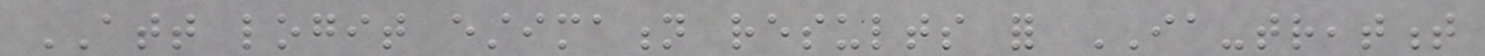ATT logit estimation results for IA-treatment
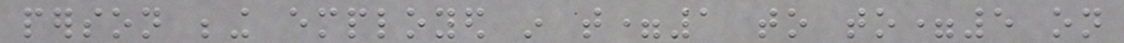person being employed in t=1 to to=5 on
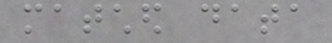matched data
